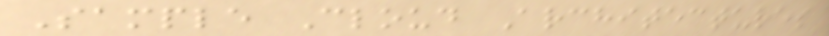Sample Cloud Architectures
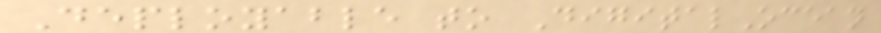Deployable to DigitalOcean
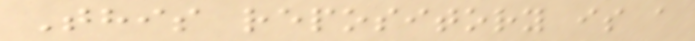This repository is a
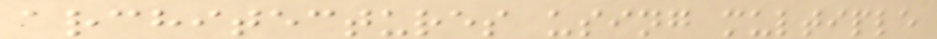architectures using multiple
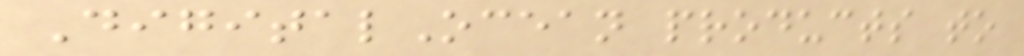DigitalOcean products to
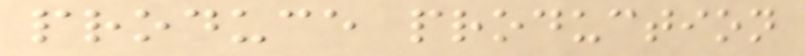produce production
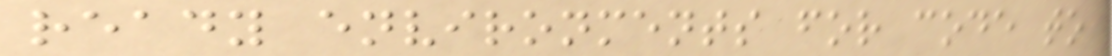ready environments for code to
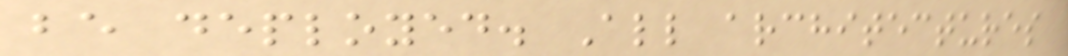be deployed. All architectures
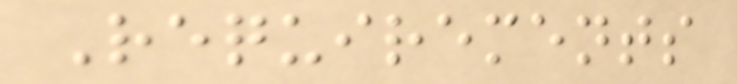Requirements
